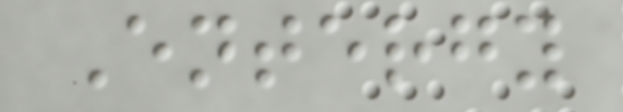Entergy
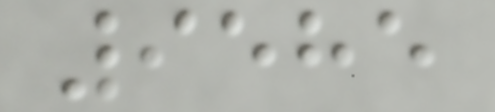9585
